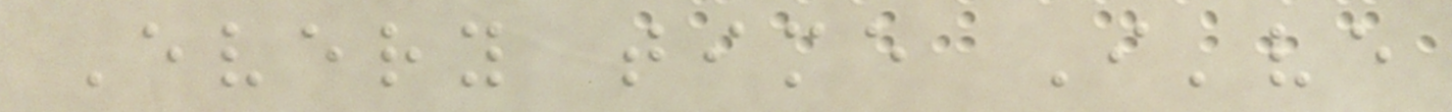Every time I've
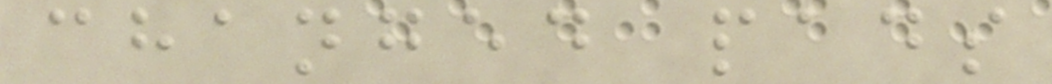changed pads
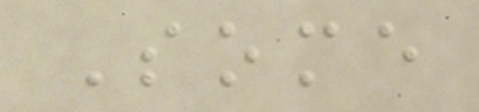Some
